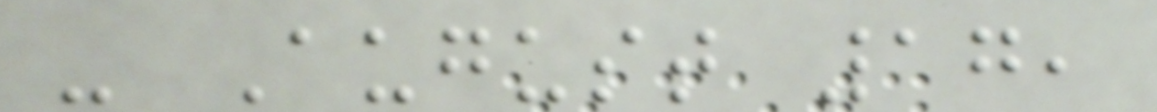- August 17,
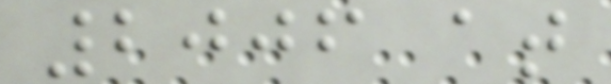2006 at
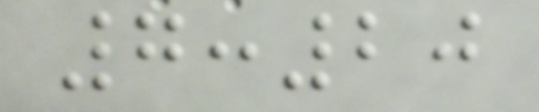7:20
